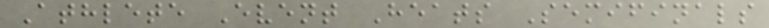Athlete Event Heats Semifinals
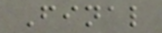Final
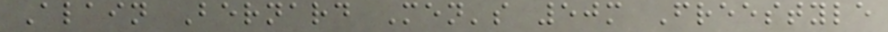Alain Bernard Men's 50m Freestyle
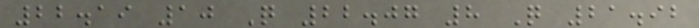22.19 10 Q 22.07 8 Q 21.92
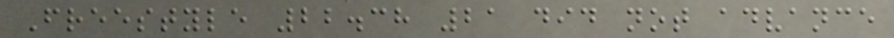Freestyle 22.38 21 did not advance
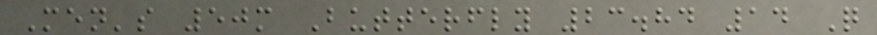Men's 50m Butterfly 23.84 14 Q
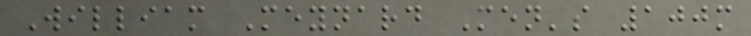William Meynard Men's 100m
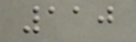110
